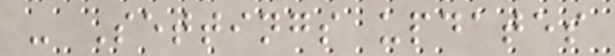- Settings updates
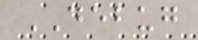DEBUG
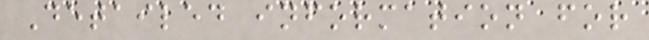Detailed information for
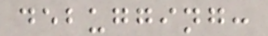debugging:
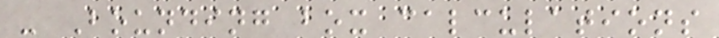- Bounding box calculations
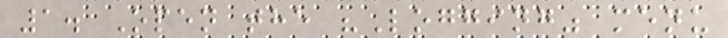1. Open the "Logging" menu
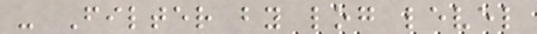- Filter by log level
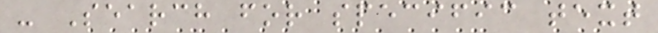- Search for specific text
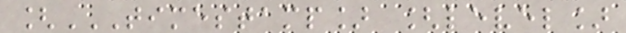[TIMESTAMP] [LEVEL]
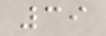39
